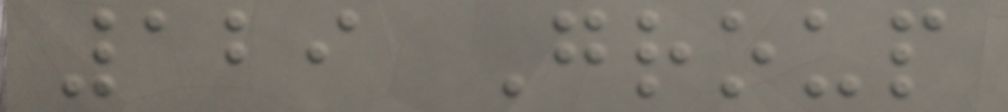129 Group
